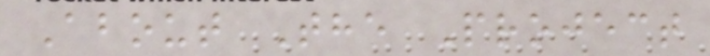About The Project
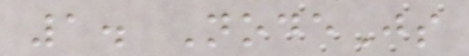1. NodeJs
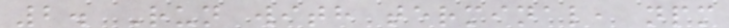2. Run with terminal, npm
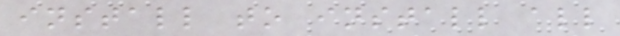install to install all
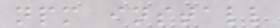npm install
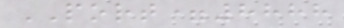PORT=8888
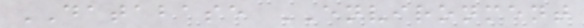DATABASE ENVIRONMENT
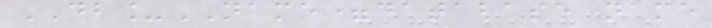DB_NAME=database name
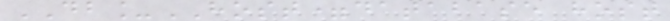DB_HOST=database host
